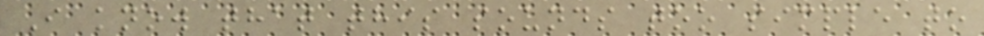I know that this sounds too simple to
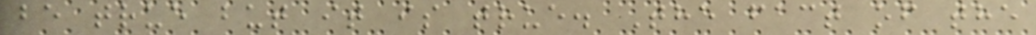be true but it is true. The fact of the
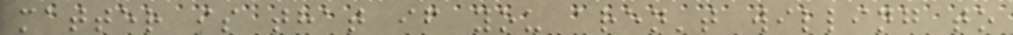matter is that if you aren't willing to
